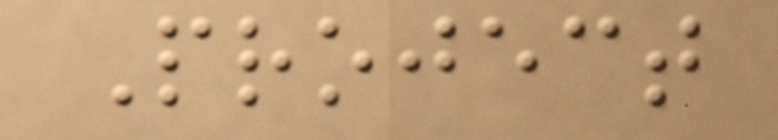Project
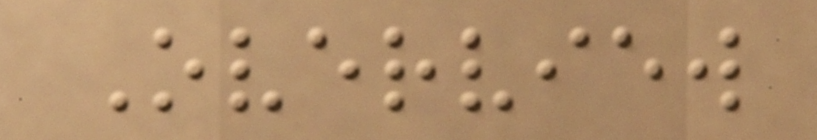Overview
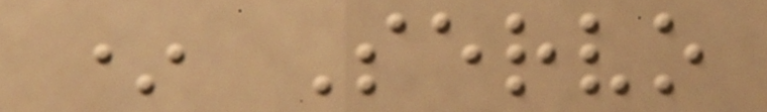* Servo
